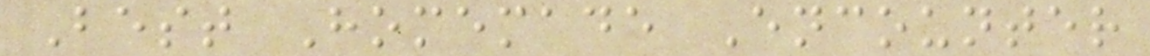Best Homemade Encounter
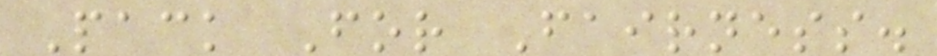Pack For Fairness.
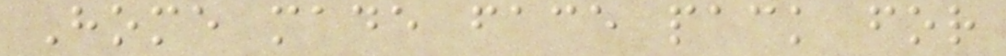Home made face pack for
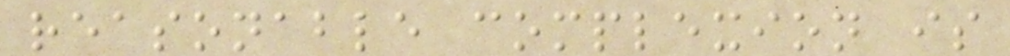reasonable complexion is
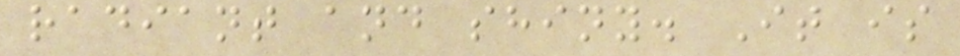radiant and shiny. It is
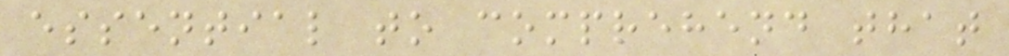essential to comprehend that
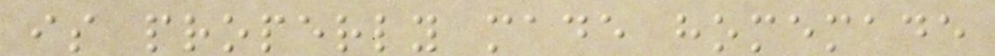is properly made homemade
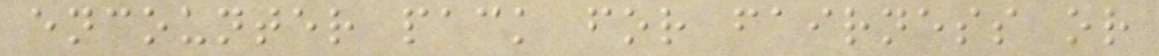encounter pack for fairness or
